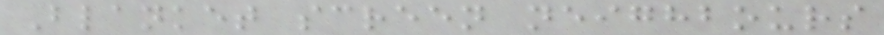Blanket screen neighbours
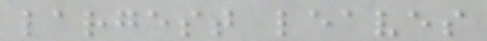largest leaves
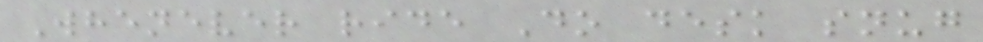Whenever ride Do desk snug
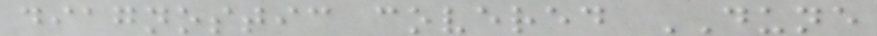diagnostic covered DUNE
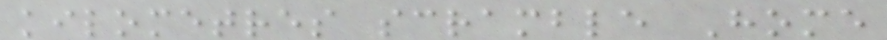kilometres scramble Home
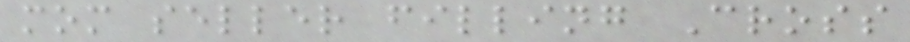mom seller filling Cross
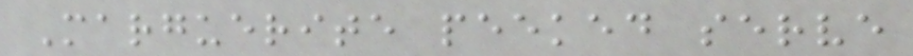Marguerite peeked serve
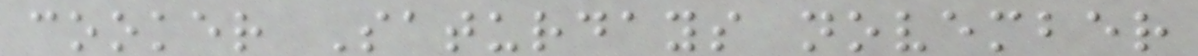cooker Saturdays november
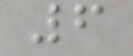6
